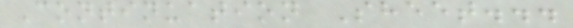Continuation Sheet...
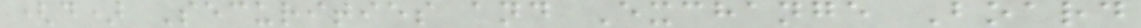(d) Securities and Exchange Board
